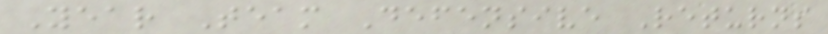Year Team Defensive Returns
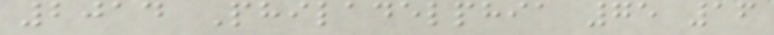2014 Philadelphia 75 16
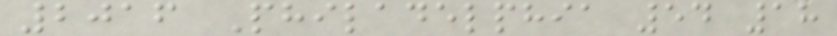2016 Philadelphia 54 18
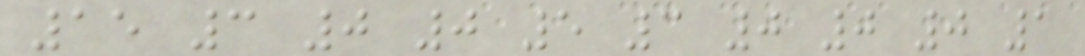15 3 0 0 5 3 0 0 0 1
